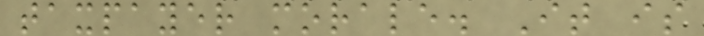taxpayer morale. It is
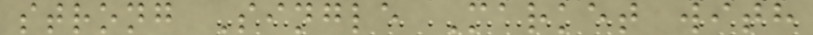strong Single Market with
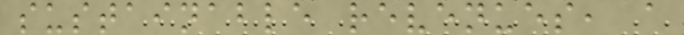sustainable revenues, a
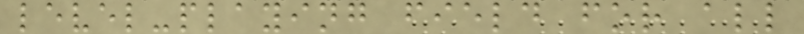level-playing field for all
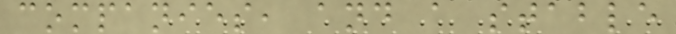companies, and a stable
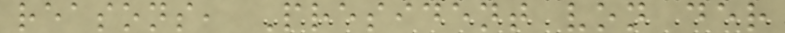reasons, President von der
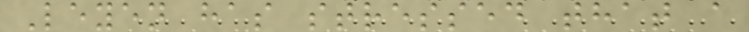Leyen has stressed that a
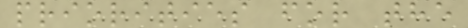priorities for the
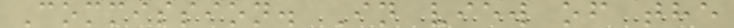Commission. In view of the
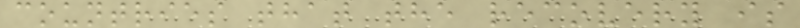countries that the recovery is
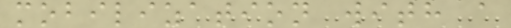mobilization with a
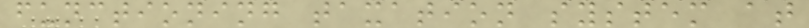functioning taxation system at
